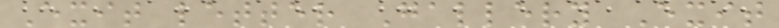Exit letter Gallery Exit
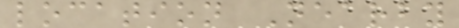location Nearby
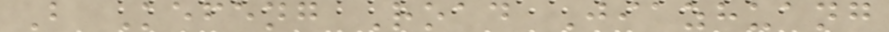B Kefeng Road Jiazhuang
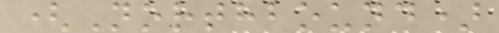(Northbound)
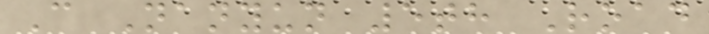C Nanyun 5th Road
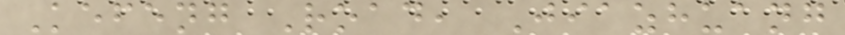Kefeng Road, Jiazhuang
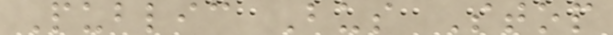Public Bus Stop
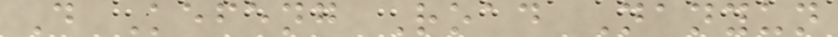D Kefeng Road Nanyun
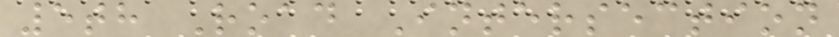5th Road Intersection
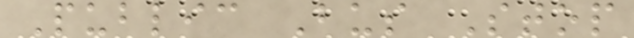Public Bus Stop
